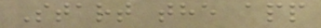Start the app
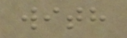with
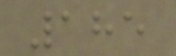185
